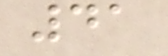41
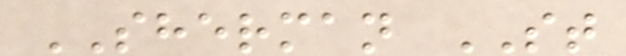SHERMAN ST
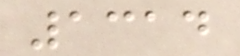1314
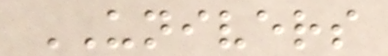UNIVERS
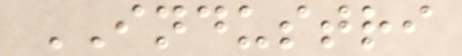INDUSTRI
